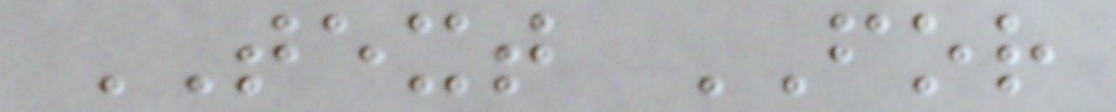TEXT FOR
